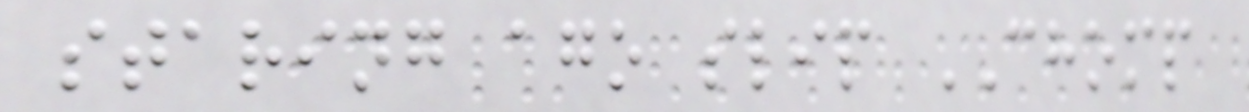staring ago slip CHOMP
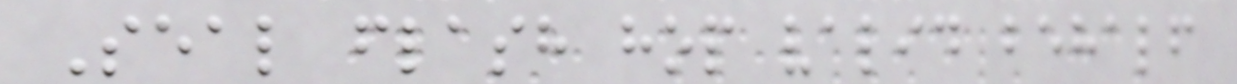Seal flash hop valid behalf
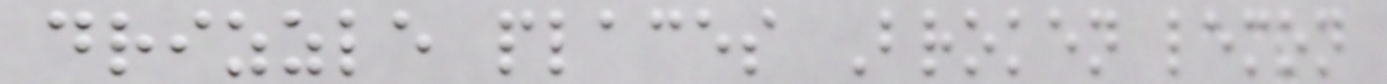drizzle places Broken lemon
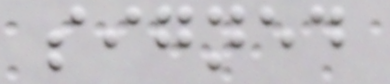signed
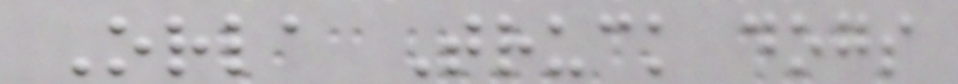Orla Truck dogs
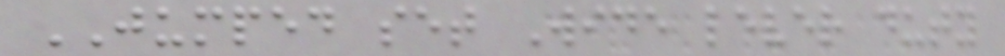JUMPED set Wide lever duty
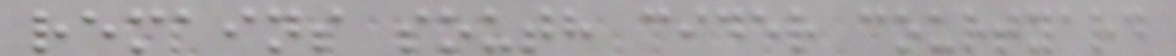remains south cider courtyard
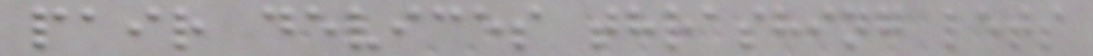pair devices thrashing lets
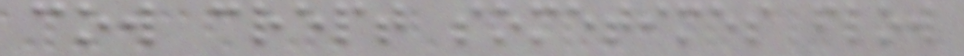cow crept sometimes flow
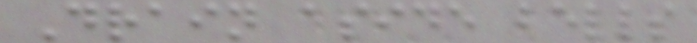Drain aside bells
